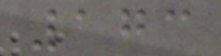173
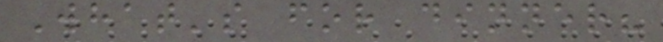What's for dinner?
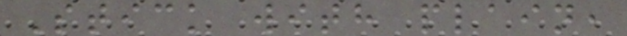Stick with plain,
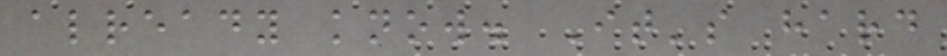already know. It's hard
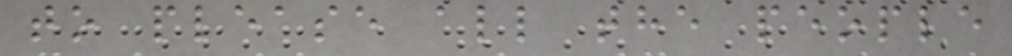to please all the people
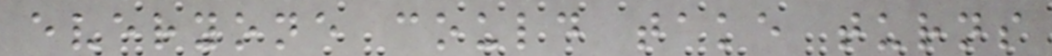everyone could take turns
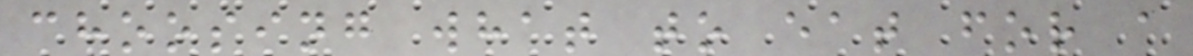choosing what to eat for a
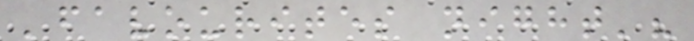'favourites night'?
